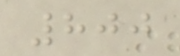800
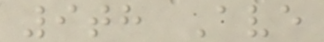9th Ave
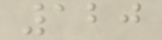120
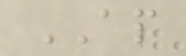AP
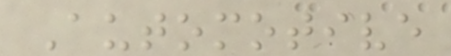Automotive
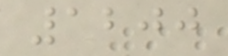1200
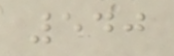540
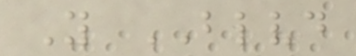Y BLVD
